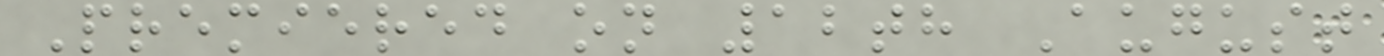Premiered on 12th August
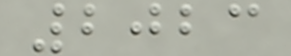2023
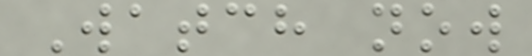Watch now
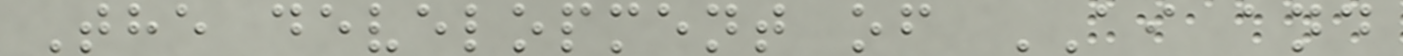The development of AI and
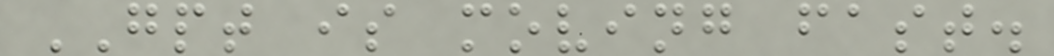GPT is moving fast.
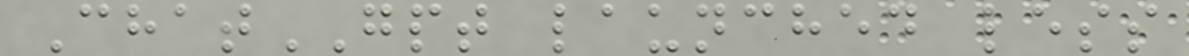ChatGPT launched less
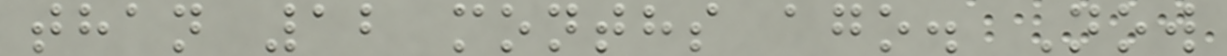than 12 months ago. Now
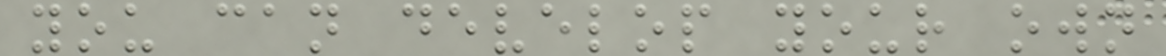you can develop your own
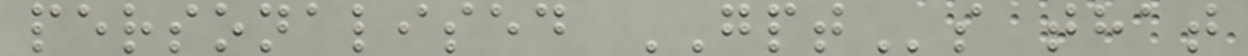personalised GPTs that
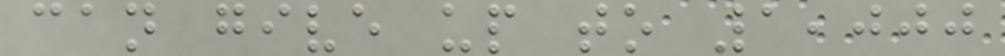can give up to 1,000
